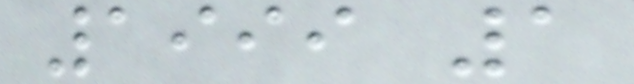1999 1
